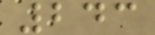243
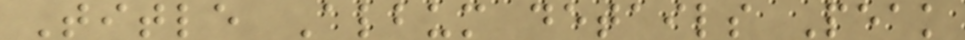Title Album details Peak
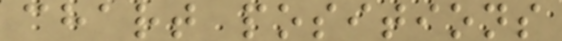chart positions
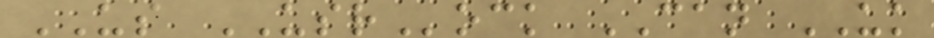US USRock CAN UK
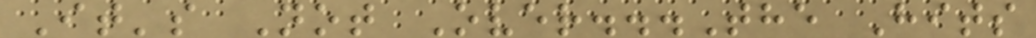It's Not Over...The Hits
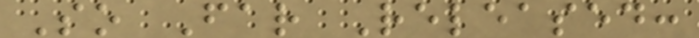So Far Released:
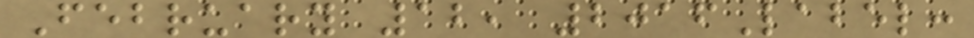February 12, 2016Label:
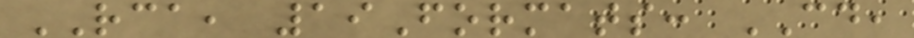RCA, 19Formats: CD,
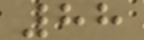88
